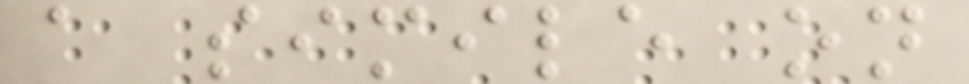a simile on
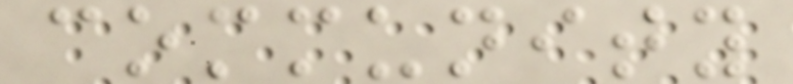community
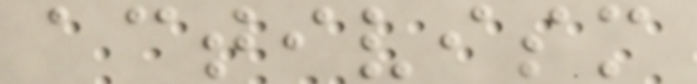activism
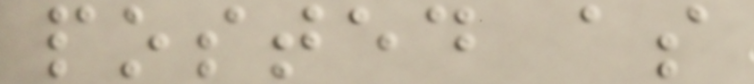posted as
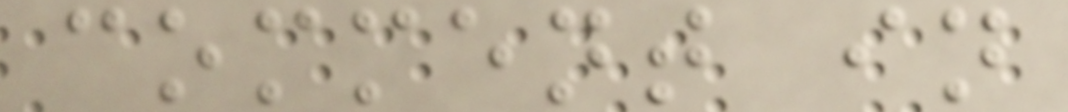comment in
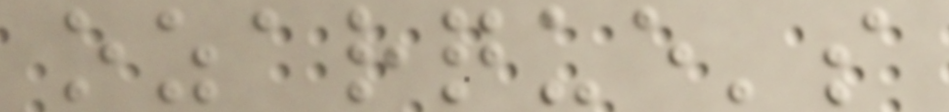ozarque's
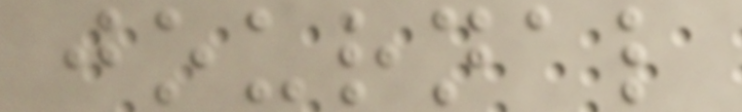journal
